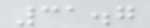31.7
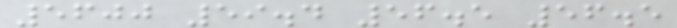5600 59.4 56.5 56.5
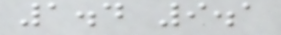1.4 9.1
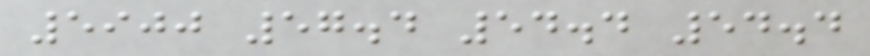5900 57.4 54.4 54.4
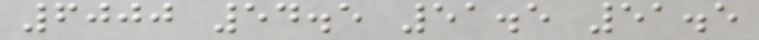6000 54.5 51.5 51.5
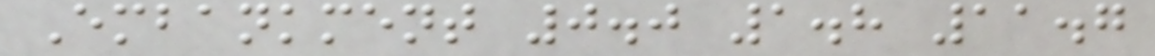Embankment 0.0 1.8 11.7
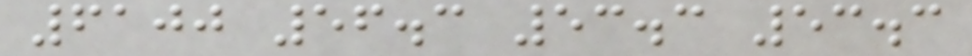6100 56.3 53.3 53.3
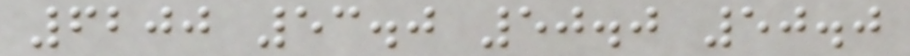6200 53.0 50.0 50.0
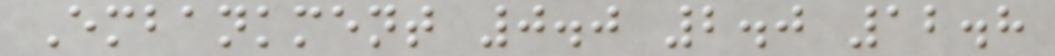Embankment 0.0 2.0 12.8
